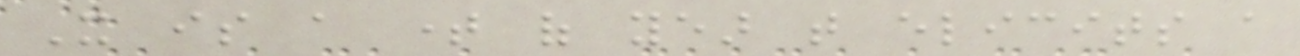It is a time of year that elicits a
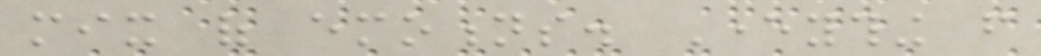mix of emotions. Everything from
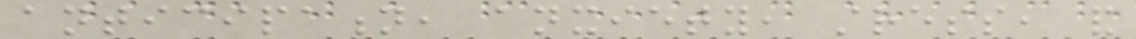anticipation, anxiety, stress, and
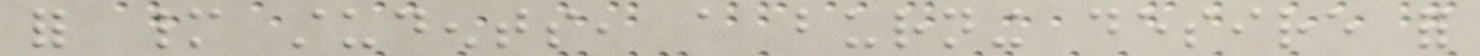for many students, a burning desire for
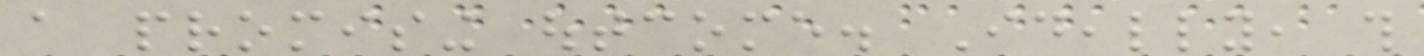a promising outcome. Ideally, this
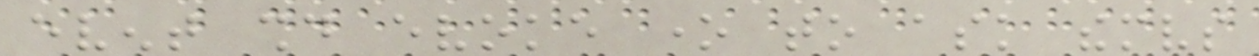event should evoke one to ask themselves
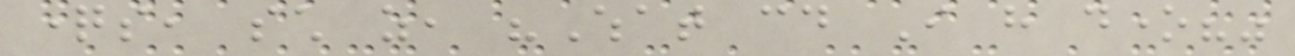questions, such as, "What could I have done?"
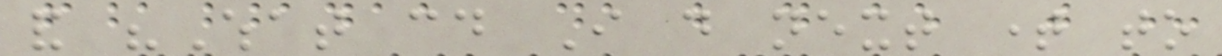and "What could I do next time to
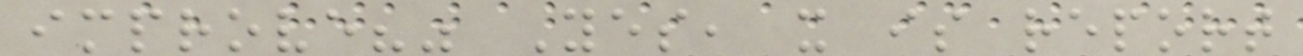improve?" Yes, it is report
